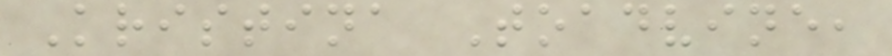Kristina Toadvine,
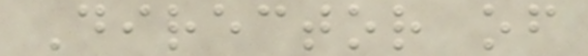Director of
